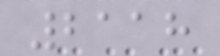2118
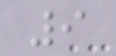9
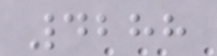4288
